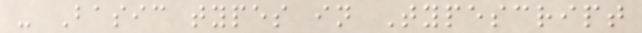- Basic types in Typescript
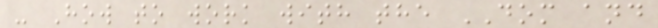- How to work with the DOM and
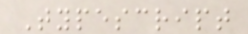Typescript
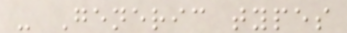- Generic types
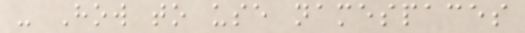- How to use namespaces
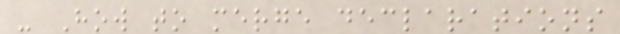- How to merge declarations
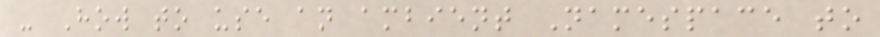- How to use an ambient Namespace to
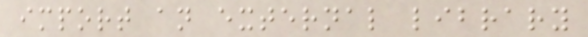import an external library
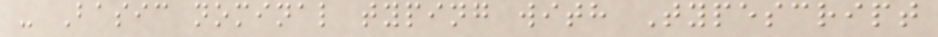- Basic nominal typing with Typescript
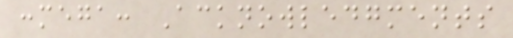:mega: Acknowledgments
